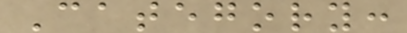Category:
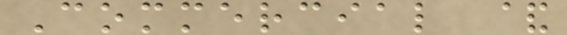Commercial &
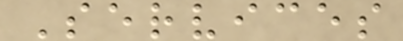Services
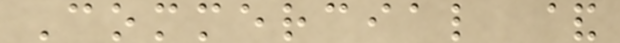Commercial &
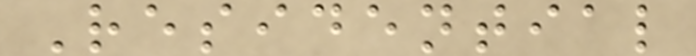Residential
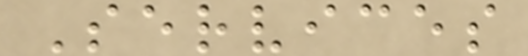Services
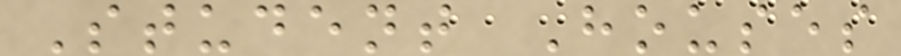Student Houses
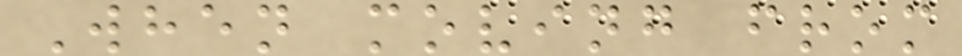When moving from
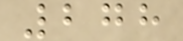278
